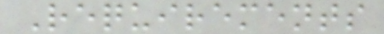Requirements
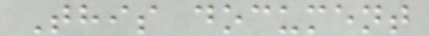This document
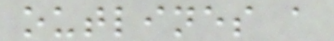outlines a
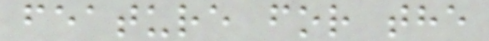feature for the
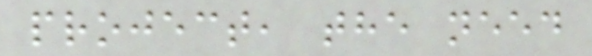project, the need
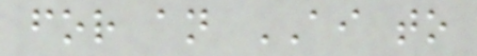for an AI to
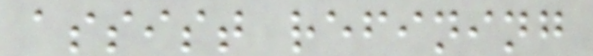assist refining
